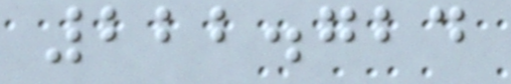222.724
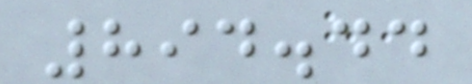894.44
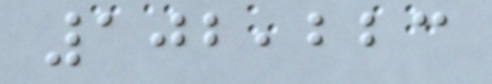102,223
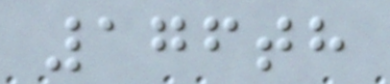176th
